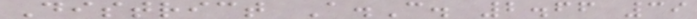District A.C. 2.66 39
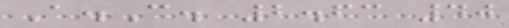A.C. 2.63 40
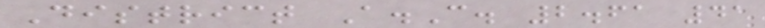District A.C. 2.61 41
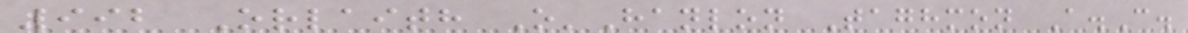992 Orlaith O'Hanlon Taghmon A.C.
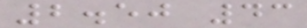2.50 43
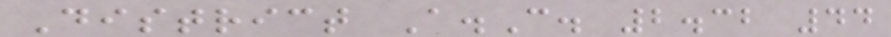District A.C. 2.32 44
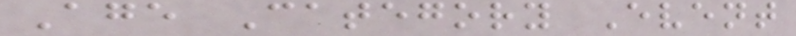Age Category Event
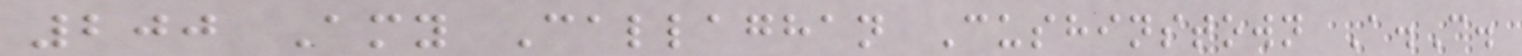200 Amy Callaghan Cushinstown A.C.
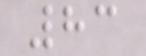83
